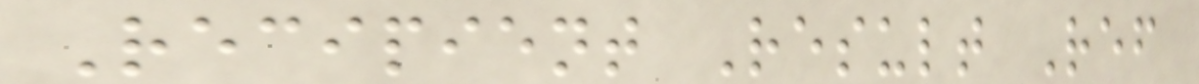Recipient Result Ref
